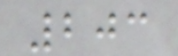203
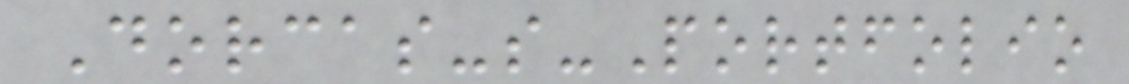Dorcas-s-Portfolio
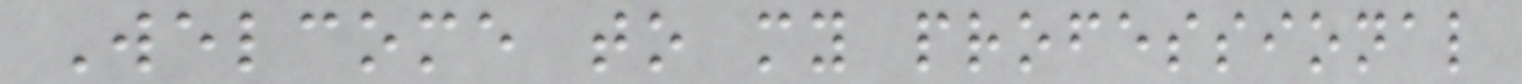Welcome to my professional
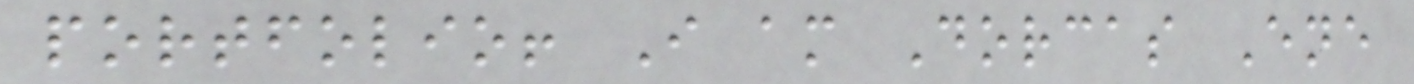portfolio! I am Dorcas Ene
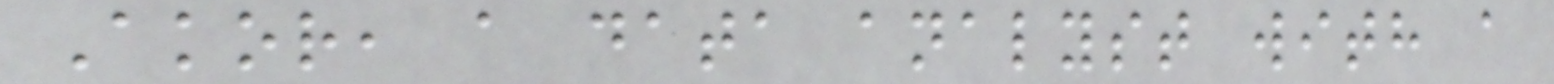Akor, a data analyst with a
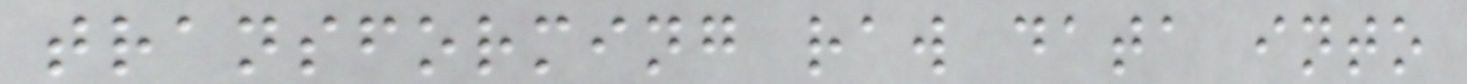transforming raw data into
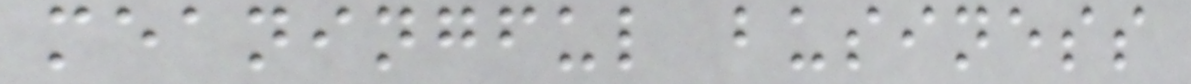meaningful business
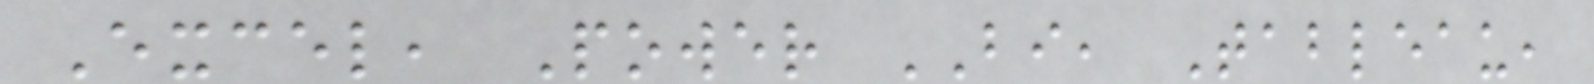Excel, Power BI, Tableau,
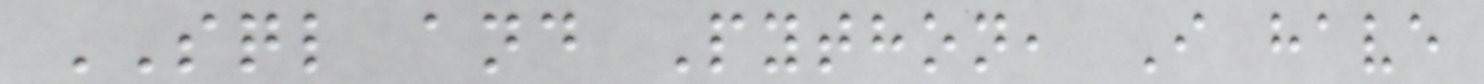SQL and Python, I have
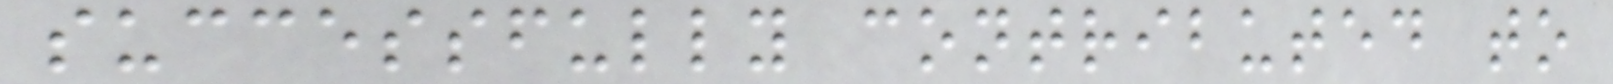successfully contributed to
